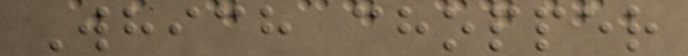Which chopper
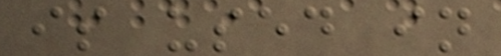is used in
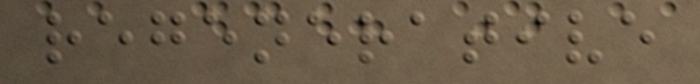regenerative
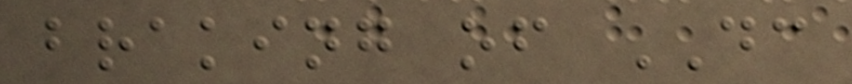braking of DC
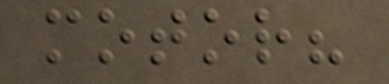motor?
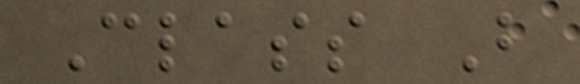Class B
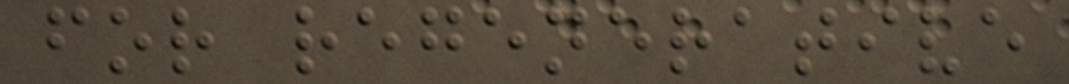for regenerative
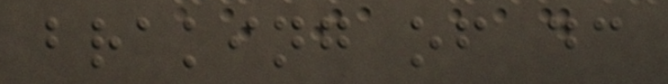braking of dc
